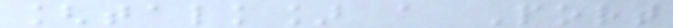[talk] a Port
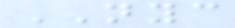NYC
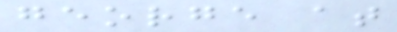george at
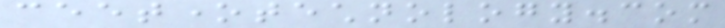ceetonetechnology.com
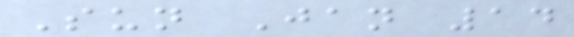Sun Jan 14
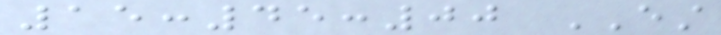15:45:00 EST
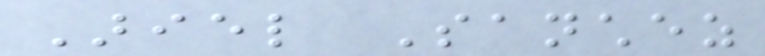Ariel Sanchez
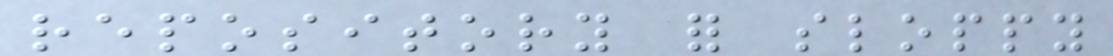repository for sloppy
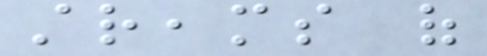streams of
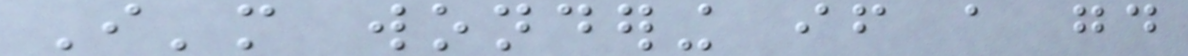I'm wondering if a good
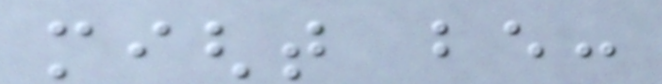might be:
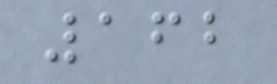162
